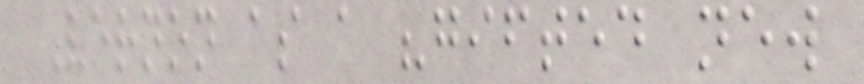Vernon as a "gifted new
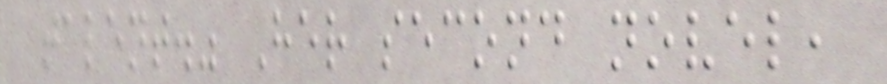talent." Her second novel,
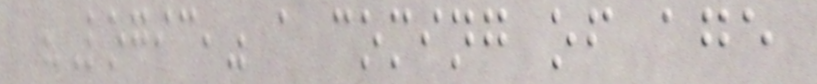"Logic," a coming of age
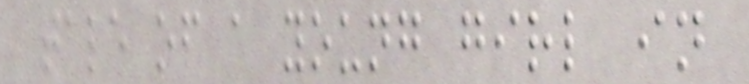tale of a young girl in
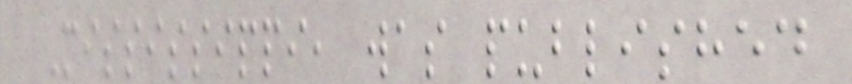Mississippi, was published
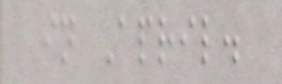in April.
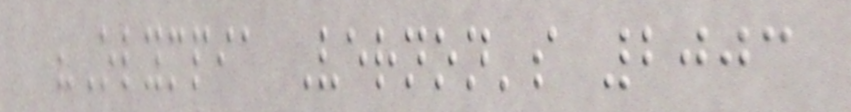"Olympia Vernon's 2003
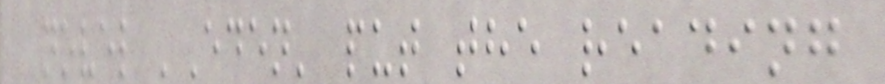novel 'Eden' put the reading
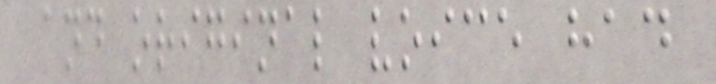and original voice had
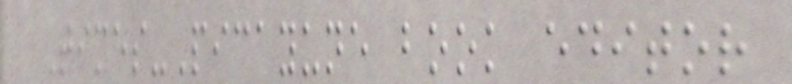Times-Picayune book editor
